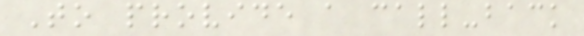To provide a call-back
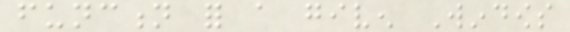function for a given Windows
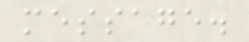message.
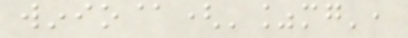winio@('%mg',
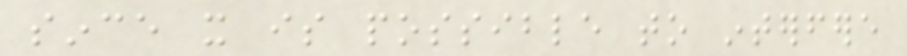since it is possible to interfere
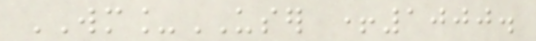WM_USER +1000.
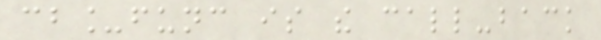cb_func is the call-back
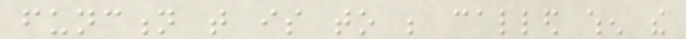function that is to be called when the
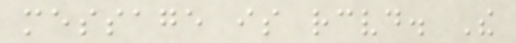message is received. The
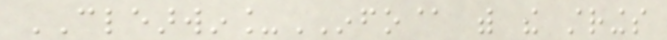CLEARWIN_INFO@ with the strings
